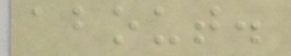about.
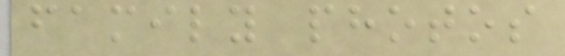family photos
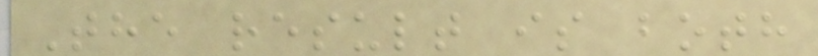The result is both
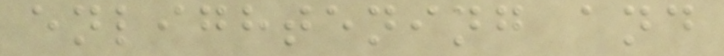enlightening and
